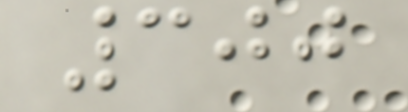300
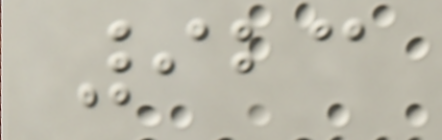923
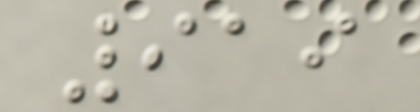919
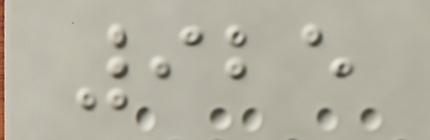925
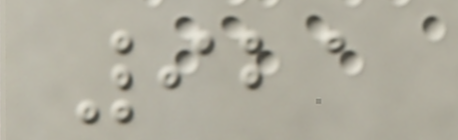921
